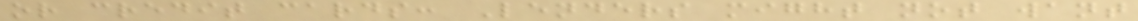or credit cards: Lenders might not want
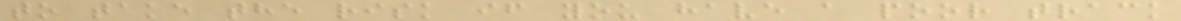to take the risk if you have a poor track
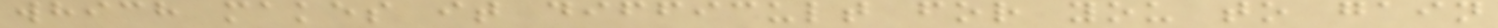which makes it difficult for you to gain
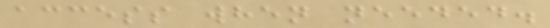access when needed.
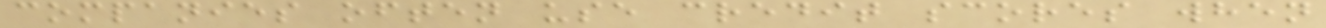companies often use credit scores when
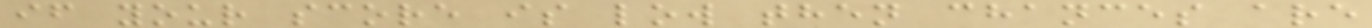if your score is low then chances are
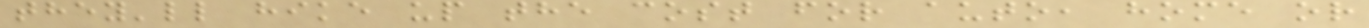they'll hike up the cost for auto, home or
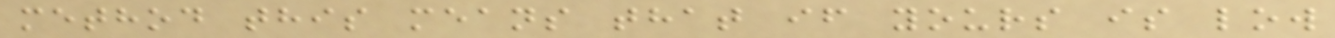method this means that if yours is low
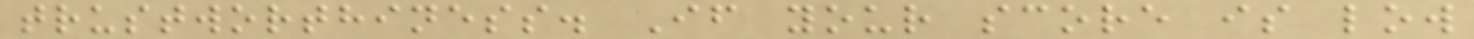trustworthiness. If your score is low
